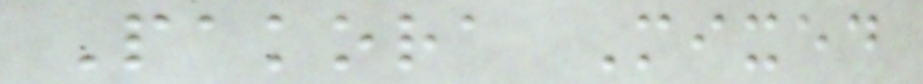Pakora Mixed
